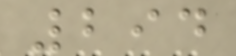294
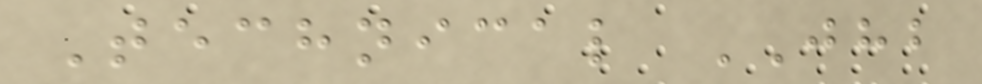Technical JHB
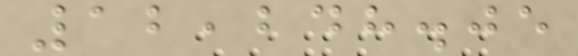12,248.05
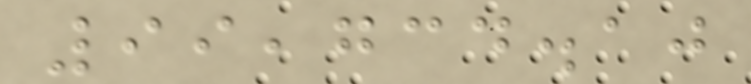99,734.10
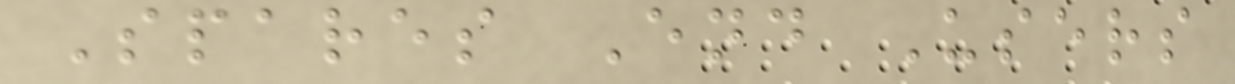Spares End Users
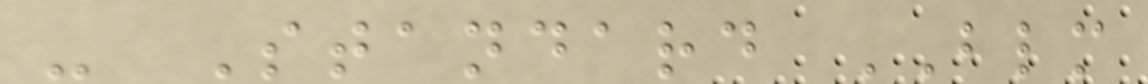- Standard BLM
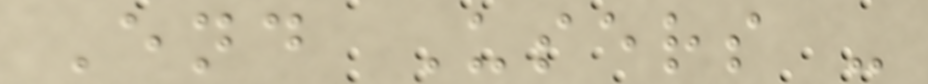End Users -
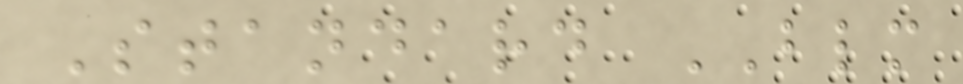Standard BLM
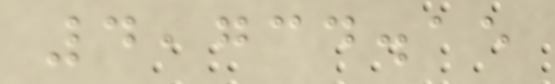4,734.15
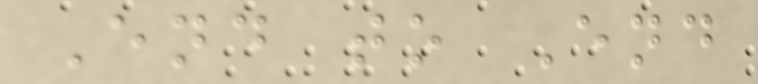End to End
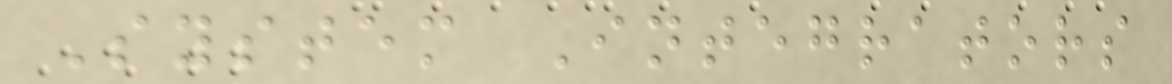System Integrators
